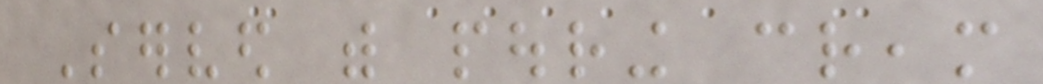Served with pouring cream
